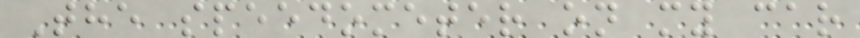The speedometer on my car
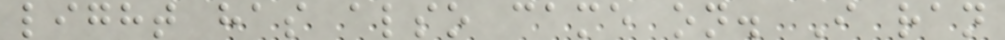light has also came on. I ran
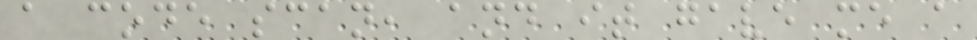a code scan, and it gave me a
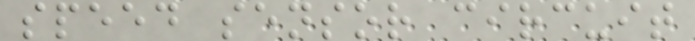speed sensor circuit
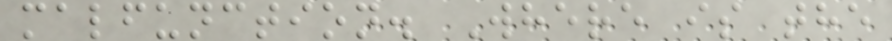malfunction. Where is the
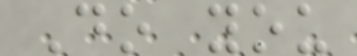Do you
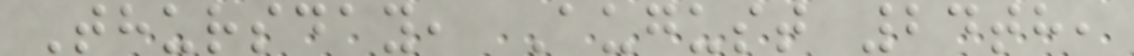Thursday, August 24th,
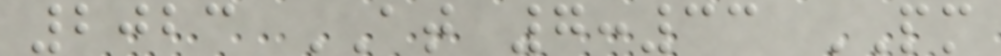2023 AT 7:33 PM
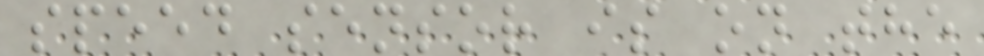speed sensor is on the
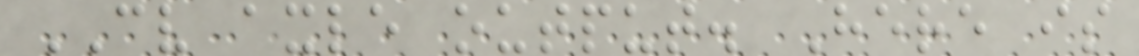CV axle output. Here is
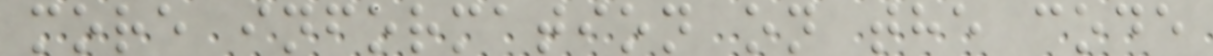more information on the code
